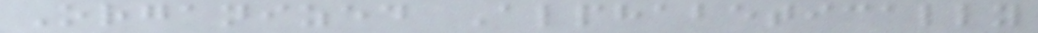Organized Alphabetically
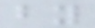by
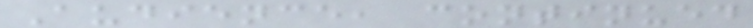Audience, continued
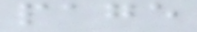page
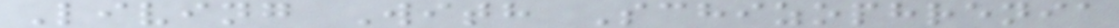Living With Schizophrenia
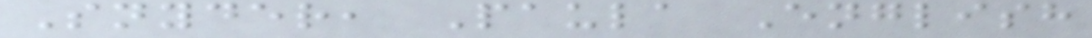Snyder, Paula English
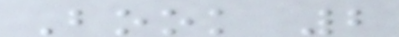Book 2
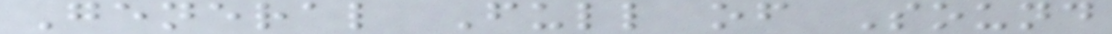General Full of Sound
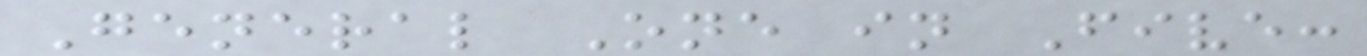General One in Five:
